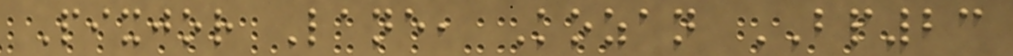Pixjor Lane, Kozan BP23
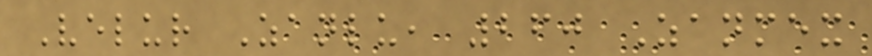Velur Zanlu, 260 Zanmex
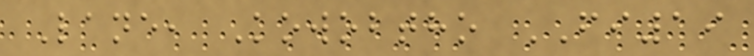Lane, Kowobtho FI19
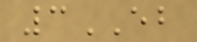3EB
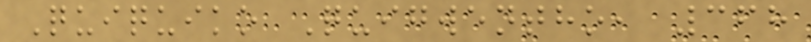Quiquiko Quigwentho, 368
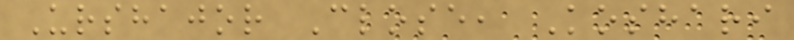Urshajor Close, Koshari
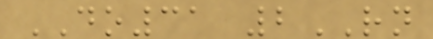DO31 2RN
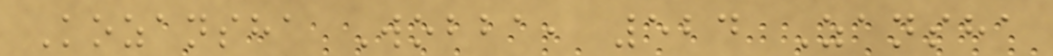Kozansha Wobba, 524 Zansha
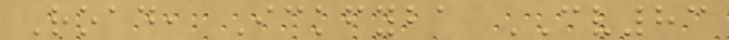Road, Ickfyba CV83
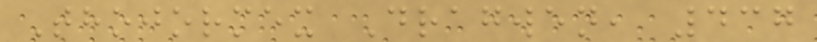Thojormex Dragwen, 437
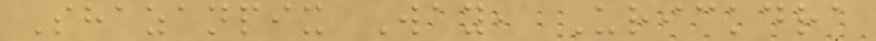Shazanpix Way, Urickdra
